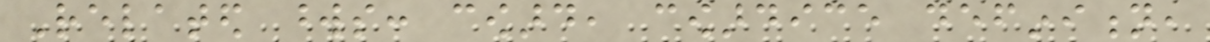Related words: coward, cowardice definition,
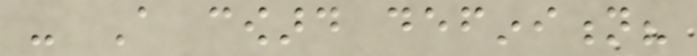- A coward definition?
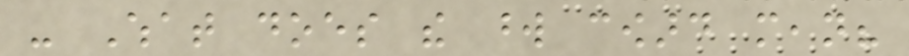- What does the word coward mean?
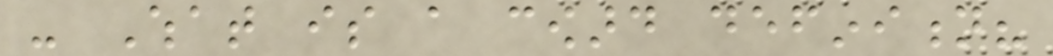- What is a coward definition?
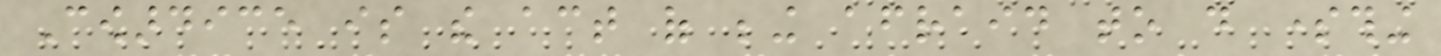Cowardice is the act of being afraid to do something
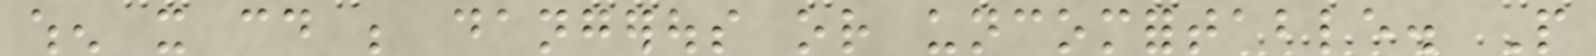when it could be dangerous or uncomfortable. People
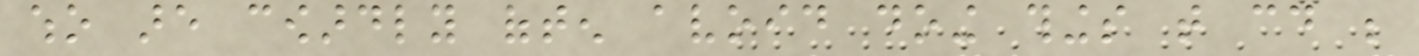who are cowardly often avoid doing things that could be
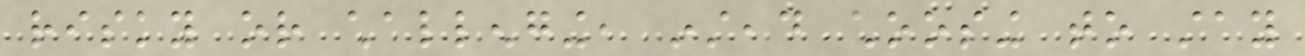risky or challenging, instead choosing to stay
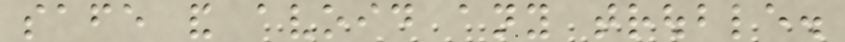safe and avoid any trouble.
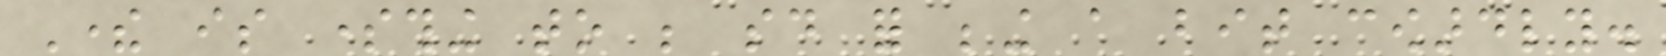There is something to be said for being a bit cowardly.
